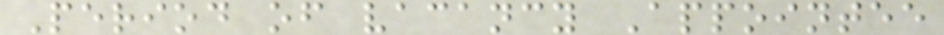Period of vacancy Appointee
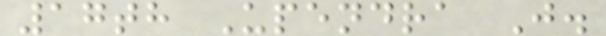17th Upendra J.
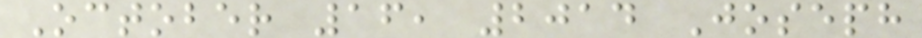October 16, 2014 Joseph
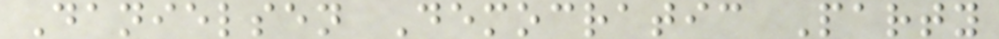Danielsen Democratic Party
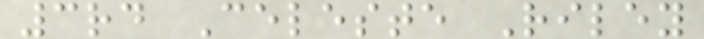3rd Celeste Riley
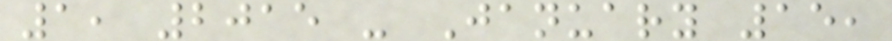1, 2015 - January 15,
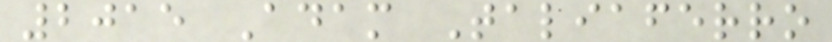2015 Adam Taliaferro
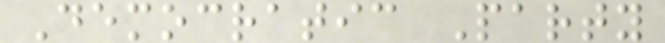Democratic Party
